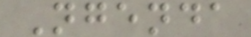Ngenda
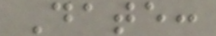Date:
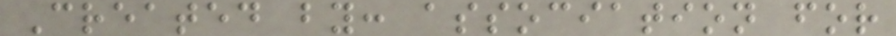Created by: association for
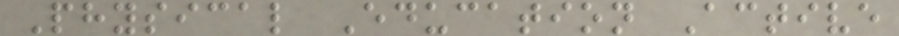Physical Education Active
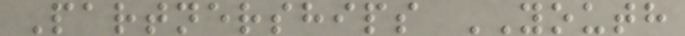Partnerships YOUTH
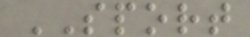SPORT
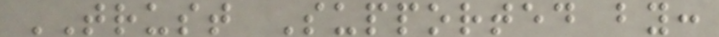TRUST Supported by:
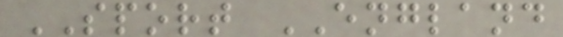SPORT ENGLAND
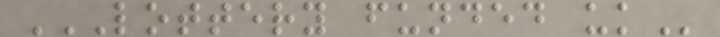LOTTERY FUNDED UK
